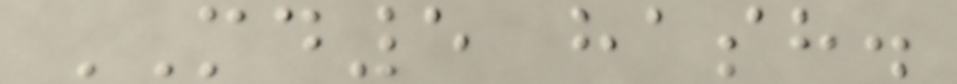MD5 hash.
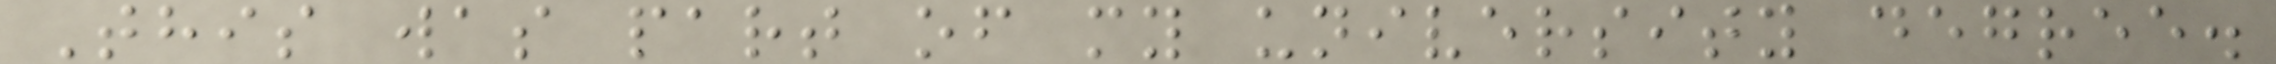This was part of my university degree.
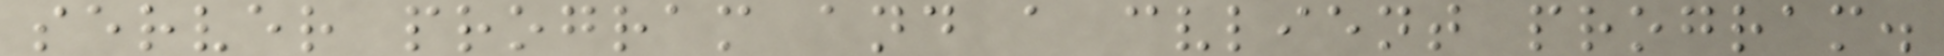server program and a cvlient program.
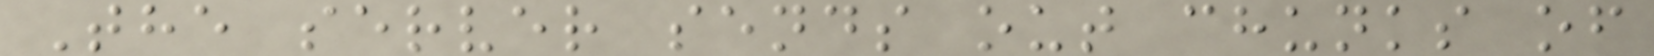The server sends out chunks of
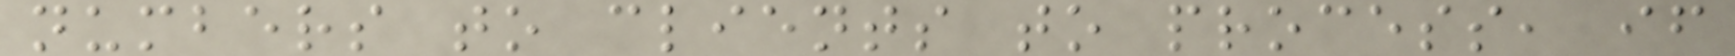numbers to clients to process, if
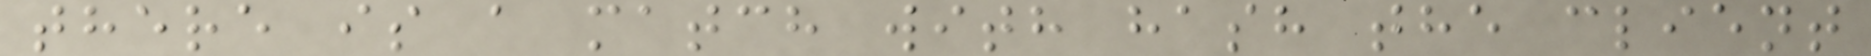there is a match with hash the client
